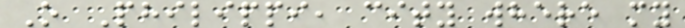O Philippi, city where my
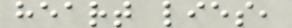heart lies,
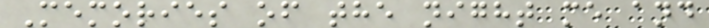Memories of the night me and
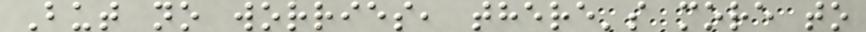But no worries, there's more to
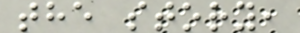the story,
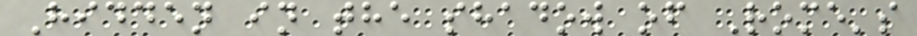Hidden in the shadow of Rome's
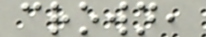crown,
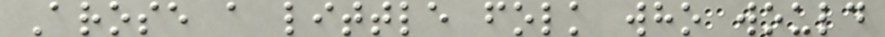Arose a little folk who would
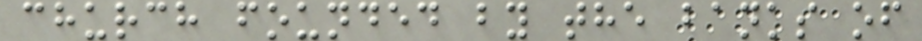church founded by the banks of
